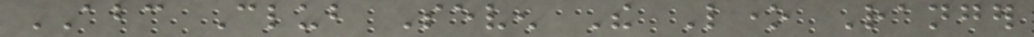ABC Club Seven The Lone Ranger
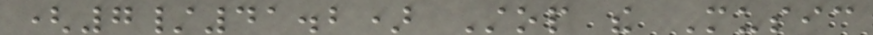(7/41.2) Stop the Music
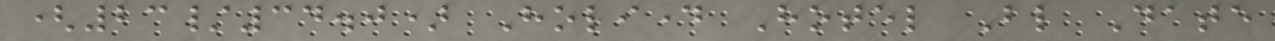(23/34.0) Holiday Hotel Blind Date
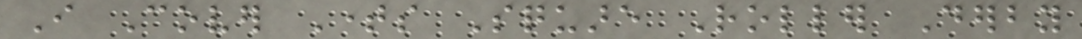I Cover Times Square Roller Derby
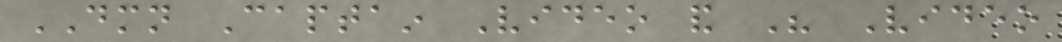DMN Captain Video and His Video
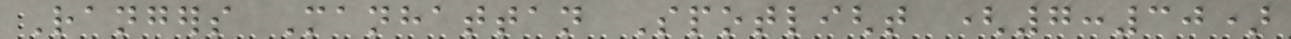Rangers Manhattan Spotlight (7:30)
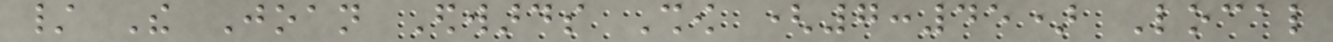/ The Joan Edwards Show (7:45) Local
